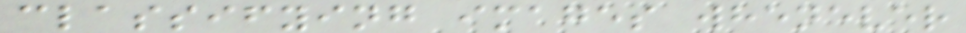classifying images whenever
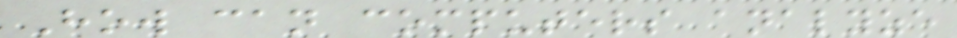How can computers analyze
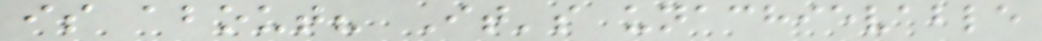is about? It's unachievable
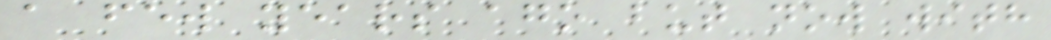a few years ago but now with
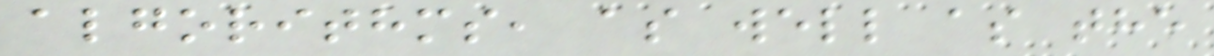algorithms, as well as the
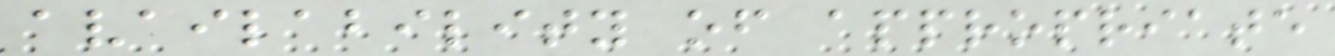availability of appropriate
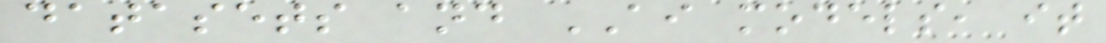datasets and AI models, it
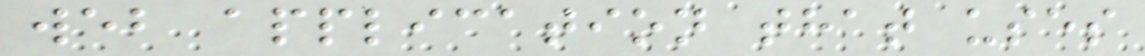web application that uses
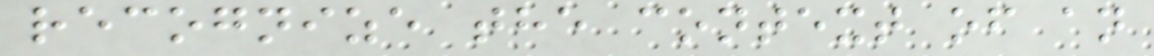recognize the context of an
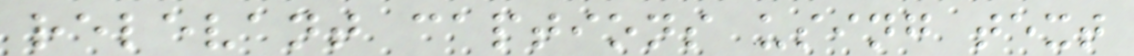relevant captions using text
